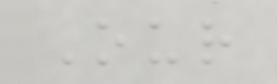Our
